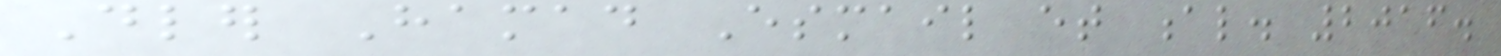Dler Hamad Esmail et al. 2016.
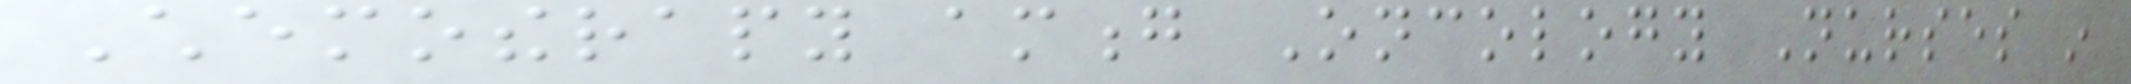Chemotherapy among Oncology Nurses in
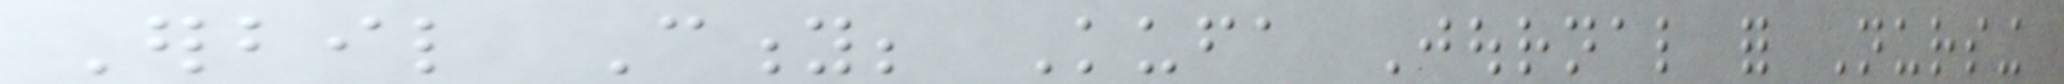Erbil City; Kufa Journal for Nursing
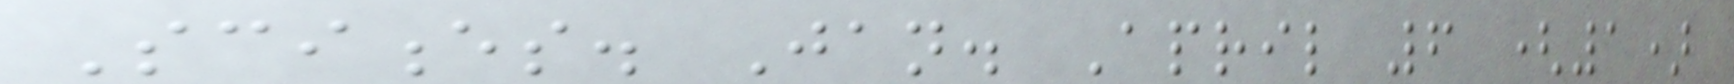Sciences. Jan. April 6 (1)
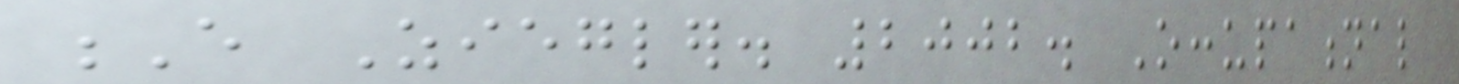E Ziegler. 2002. Occupational
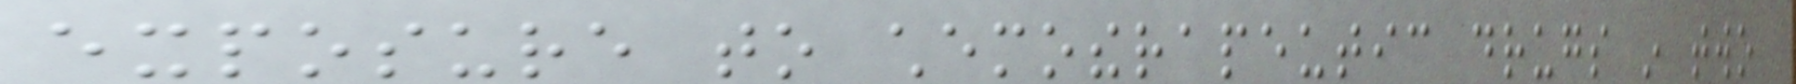exposure to chemotherapeutic drugs in two
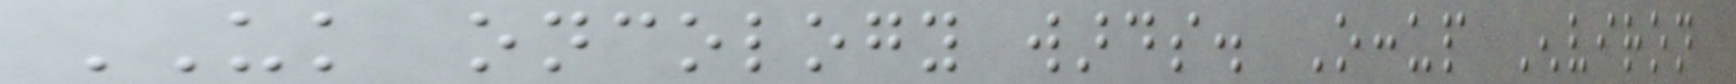UK oncology wards. Occup Environ
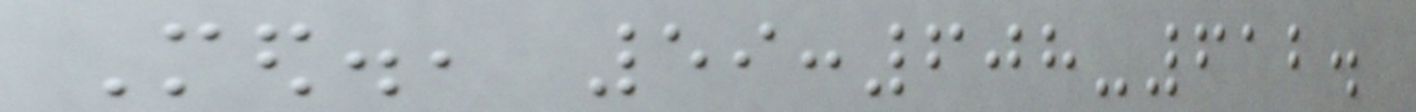Med., 59:608-612.
